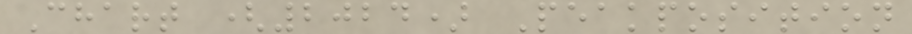Chart (2024) Peakposition
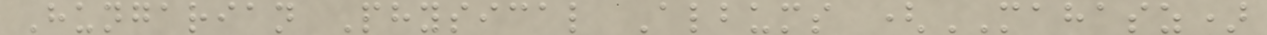Hungarian Physical Albums (MAHASZ)
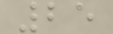25
